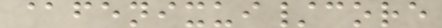@fenixui/core
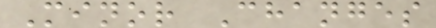Minor Changes
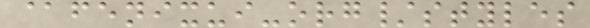@fenixui-org/styles
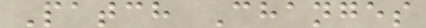Patch Changes
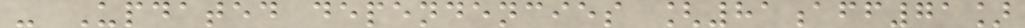- Updated dependencies [81aff71]
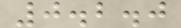0.2.0
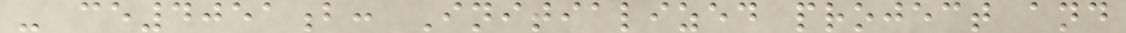- ce4051b: Initialized project and
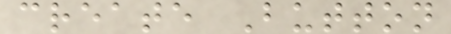create Button
